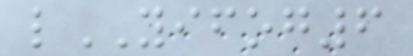lYIFOG6
